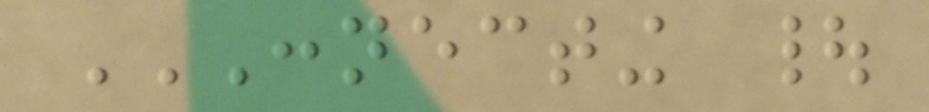CONNECTING |
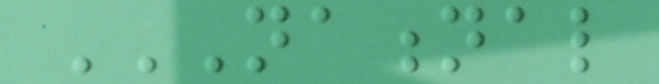NATIONAL
